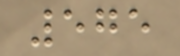575
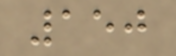150
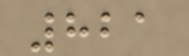821
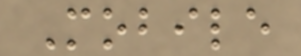Mobile
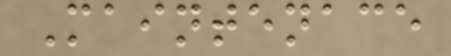Maintenace
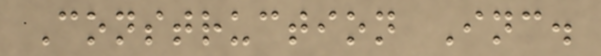Construction Inc.
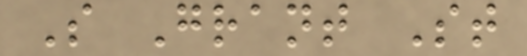S Grant St
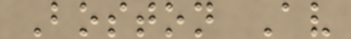Boston Av
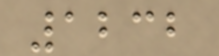1232
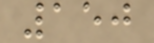150
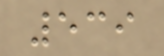539
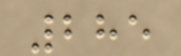285
